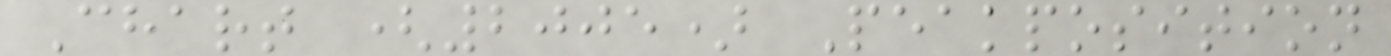Chart (2005) Peakposition
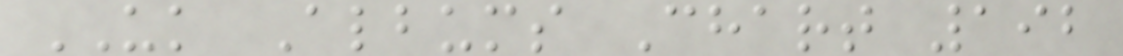UK Albums Chart 192
